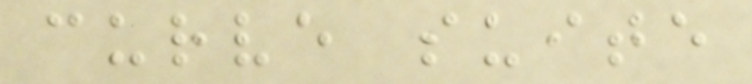curve suite
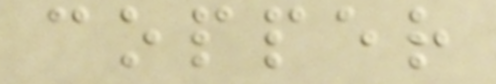copper
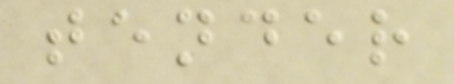tender
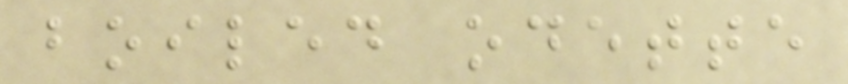boiled odette
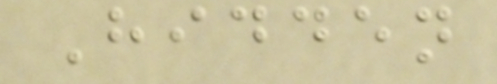Hidden
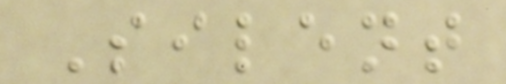Silent
